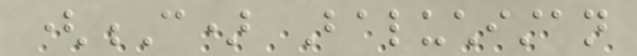(C) Baluchistan
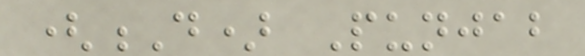(D) Punjab
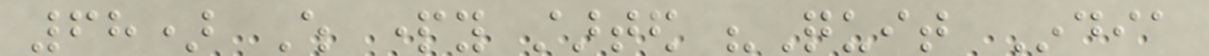68) Which party started "Quit India
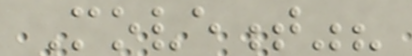Movement"?
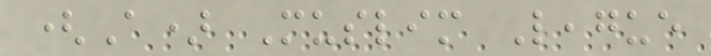(A) Muslim League
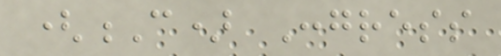(C) Congress
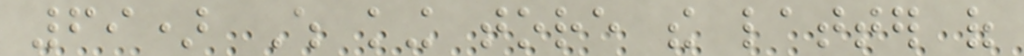69) Which king tore the latter of
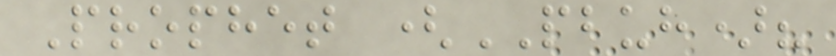Prophet (PBUH)?
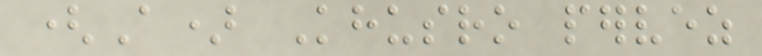(A) Khusro pervez
